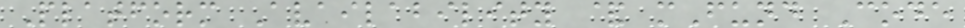Platform Availability & mFund Code
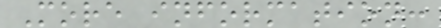More information:
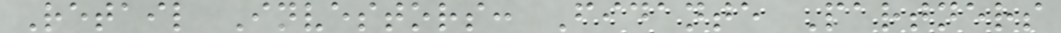Retail Investors: Fidante Partners
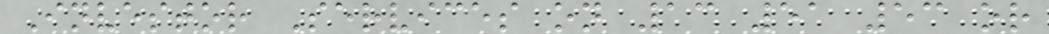Investor Services on 13 51 53 or
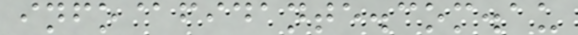info@fidante.com.au
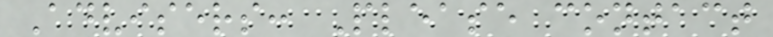Advisers: Please contact
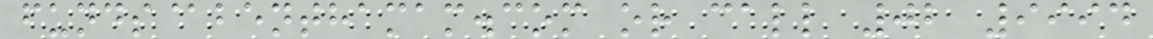funds@benthamam.com or call 02 9994
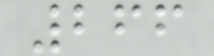266
